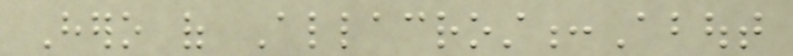Hero of Allacrost:About
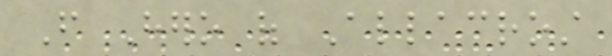From Hero of Allacrost
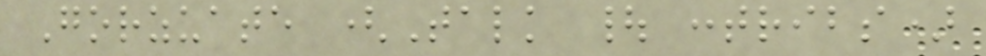Gorzuate (Talk | contribs)
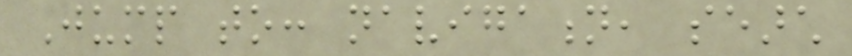Jump to: navigation, search
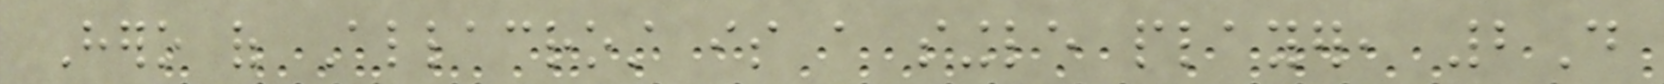Hero of Allacrost is a single player, 2D
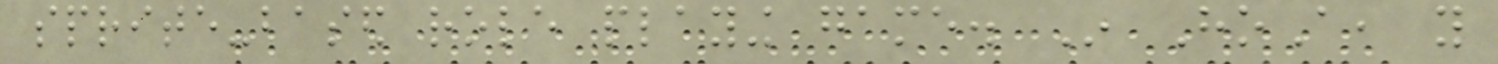sprite-based role playing game. In HoA, you
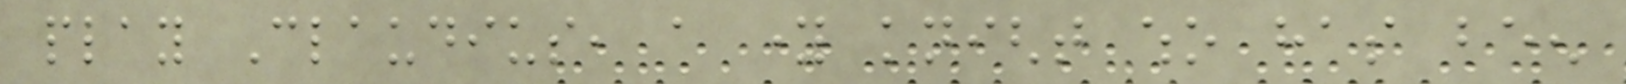play Claudius, a young knight who has been
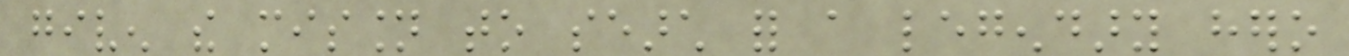given the mission to search for a legendary hero
